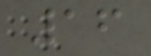16
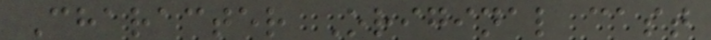Character Original cast
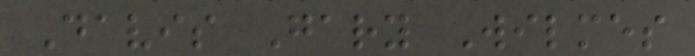Davis Gary Wilmes
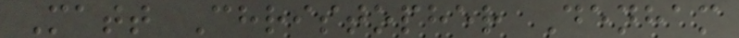Matt Christopher Denham
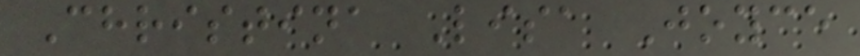Christina Lisa Joyce
